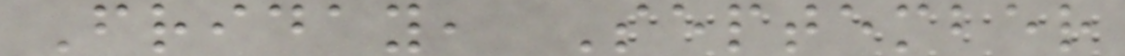Friday, September
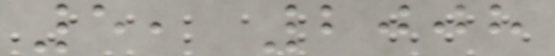5, 2008
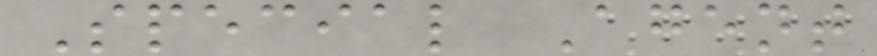Special Agent
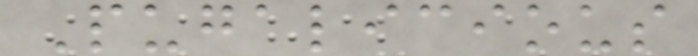Pugalicious
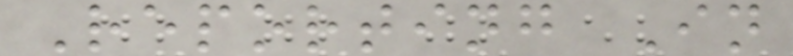Reporting In
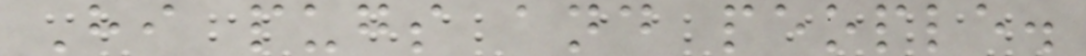Hi pugs and people.
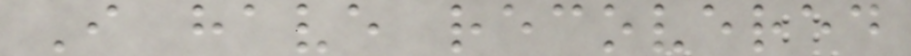I have recovered
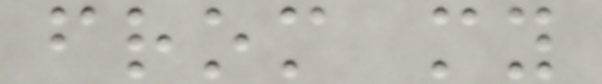from my
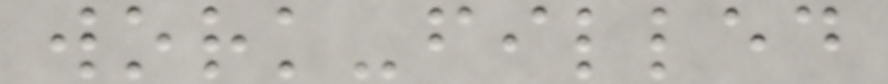work-filled
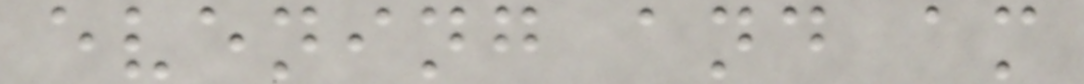evening and am
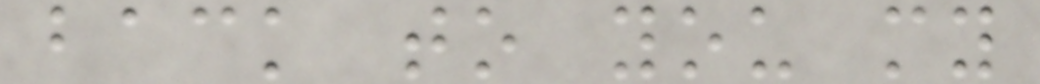back to you my
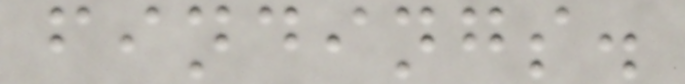findings.
